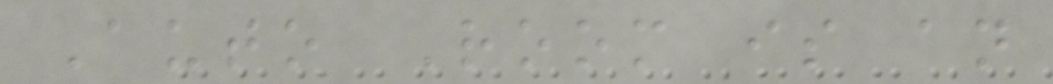Auto Room is an
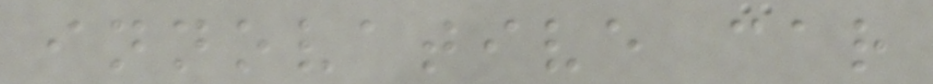innovative car
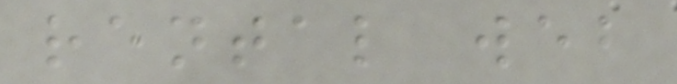rental web
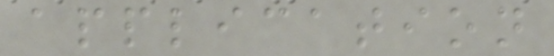application
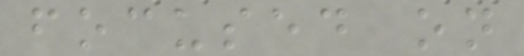focused on
